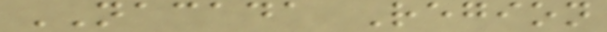NACADA Region
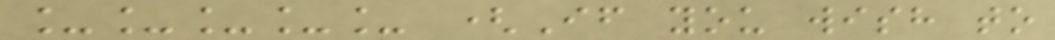_____ (If you wish to
